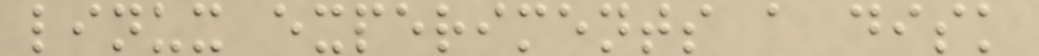linux experiments a disk
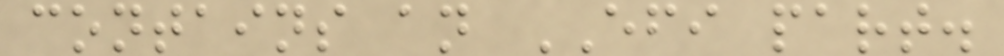contains an EFI part.
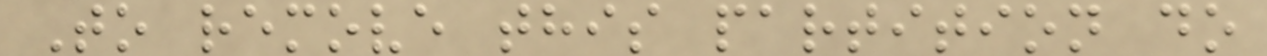To remove this partition do
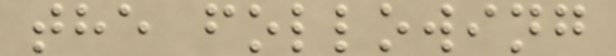the following
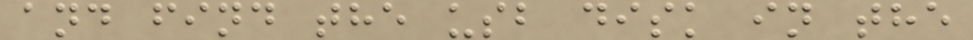and find the usb disk in the
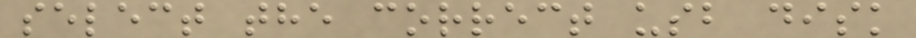select the correct usb disk
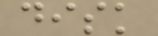disk
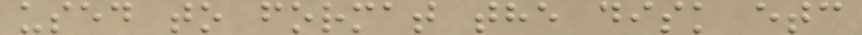used to format the disk etc
